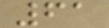61
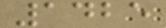1425
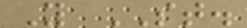Y ST.
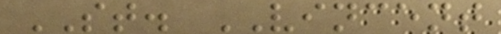ST. VINCENT
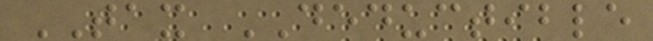TAX DEDUCTIBLE
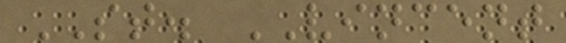ST. VINCENT
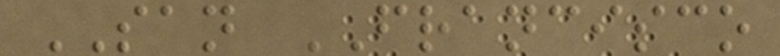SAN FRANCISCO
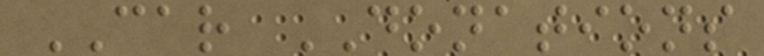CAR DONATIONS
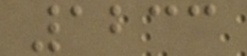1233
